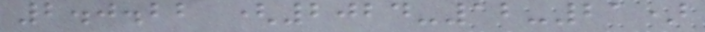2.0.22 (2024-12-21)
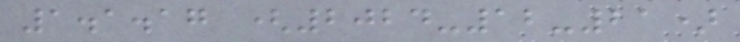1.1.17 (2024-12-21)
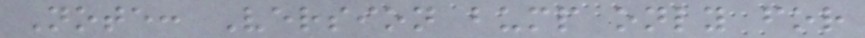Note: Version bump only for
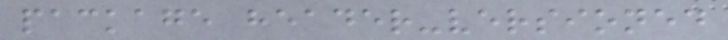package header-versioned
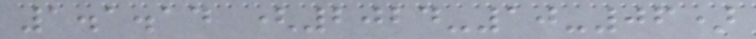1.1.14 (2024-10-06)
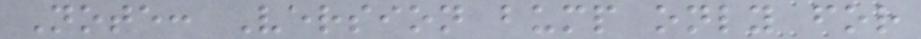Note: Version bump only for
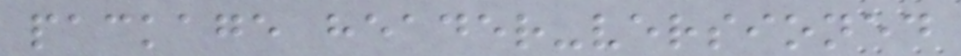package header-versioned
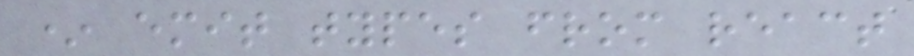* emit types from react
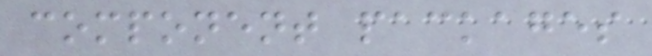component packages
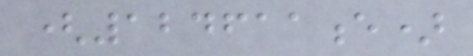(124611e)
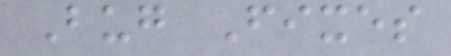Bug Fixes
